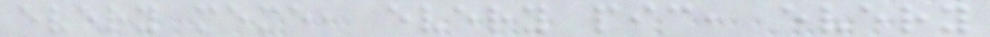every meme, every pic, every
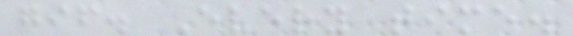gif. Every time.
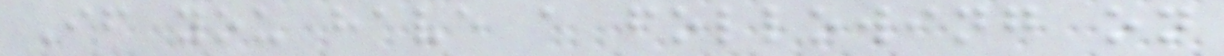If you have a following on
